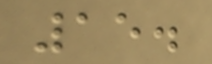15.
